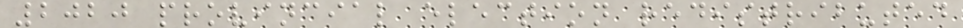2020 provincial election redistributed
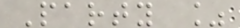Party %
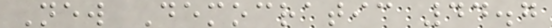New Democratic 44.7
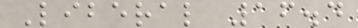Liberal 16.4
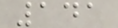141
